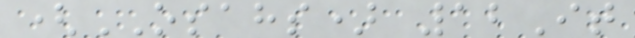(OSAHS) 12It
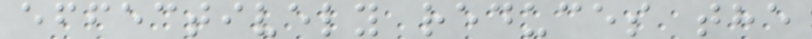effectively reduces the
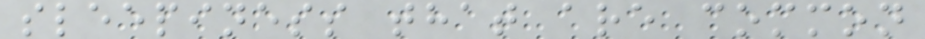sleepiness that are common
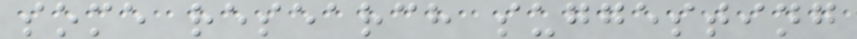some research suggesting
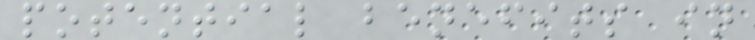potential benefits in
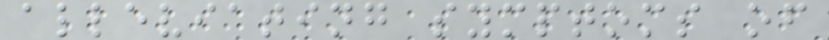alleviating symptoms of
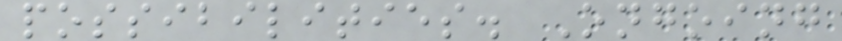possibilities. Ongoing
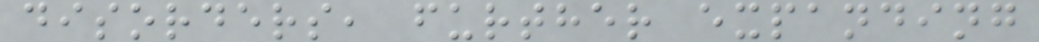disorders, further expanding
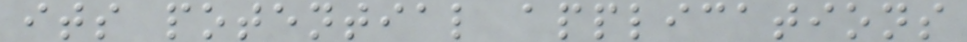its potential applications
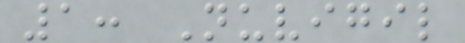1: Nuvigil
